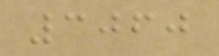3060
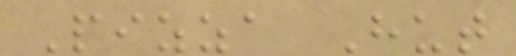Pizza Hut
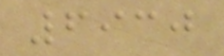6930
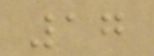17
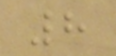8
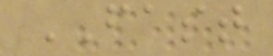FAST
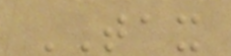TAX
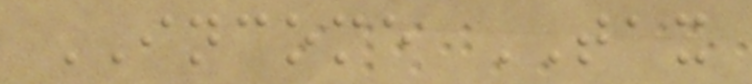INCOME TAX
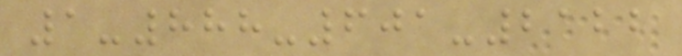1-888-601-2122
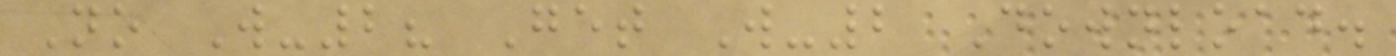No W-2? Get W-2 Download.
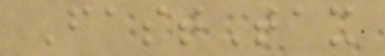FastTax
